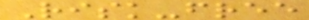Risk-free
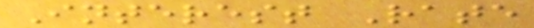Interest Rate
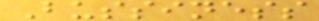Bussiness
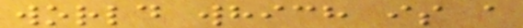world which is a
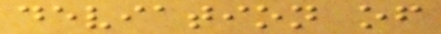deviation of
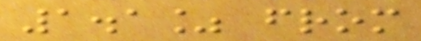1.1% from
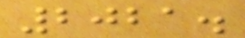2021.
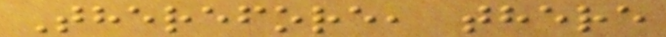Therefore, there
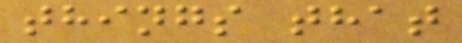things that
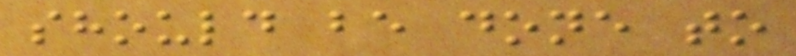should be done to
